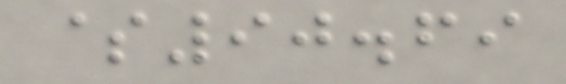$90.69
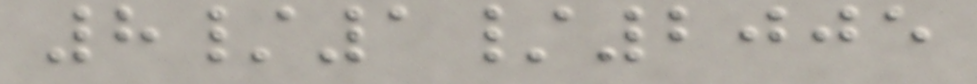8/1/2005
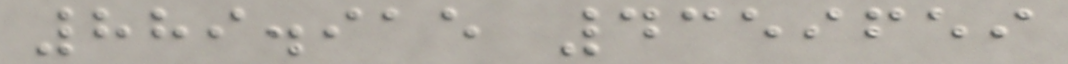889.915 4359659
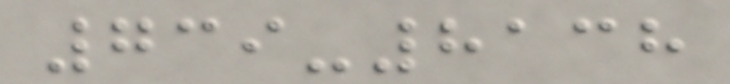739-8138
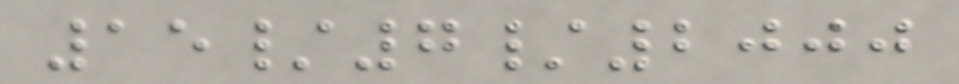15/7/2000
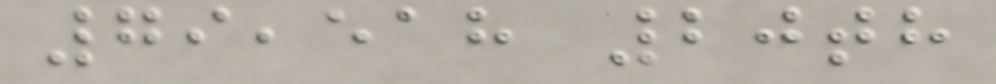79,518 20th
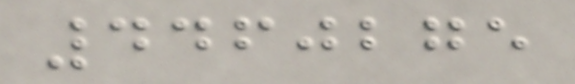4460275
